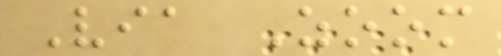Via Zoom
